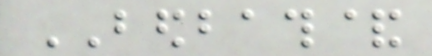BEDBATH&
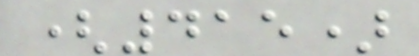(415)
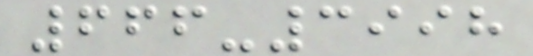666-3998
